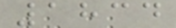1834
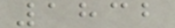1832
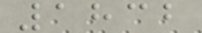1832
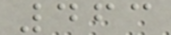463
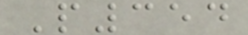P354
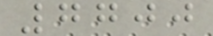7700
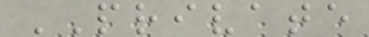PRIVATE
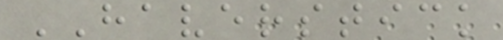HAVERSTICK
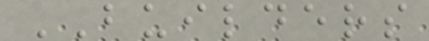BUILDERS
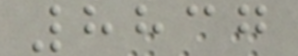8837
